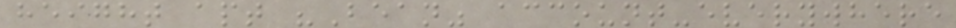height apt "Bean" account-everywhere
